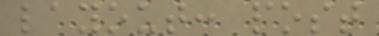layout: post
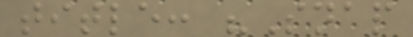title: "Snap
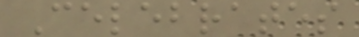Celebrates
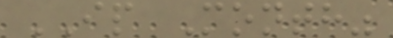IP Month"
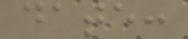date:
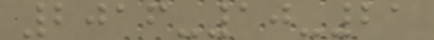2016-10-21
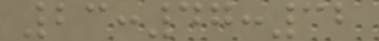23:47:32
